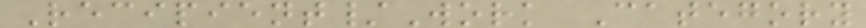Recipient/Work Category
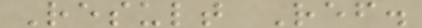Result Ref.
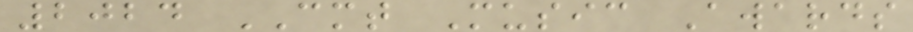2024 CMT Music Awards
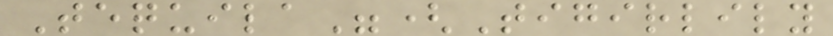Tequila"(Tigirlily
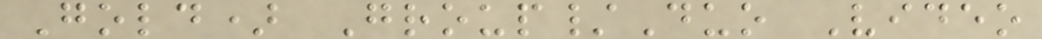Gold) Group/Duo Video
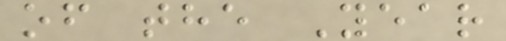of the Year
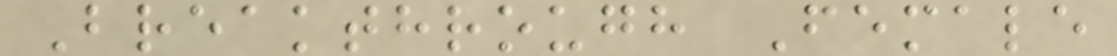Breakthrough Female
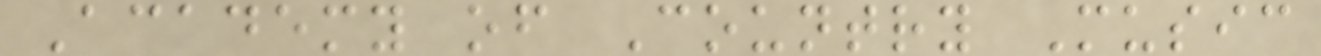Academy of Country Music
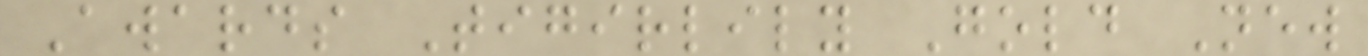Awards Tigirlily Gold New
